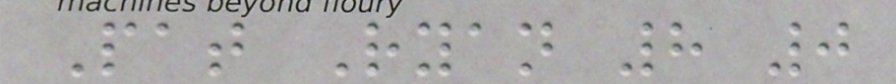Pat Ryan 8 0
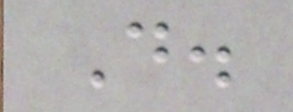D.
